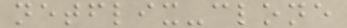netflix-clone
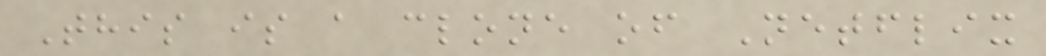This is a clone of Netflix
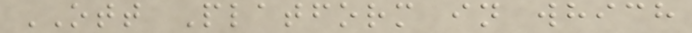OTT Platform in which
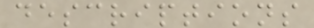descriptions
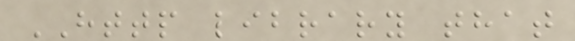HTTP library that
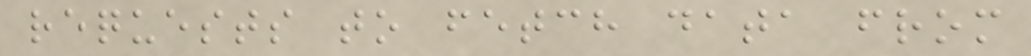requests to fetch data from
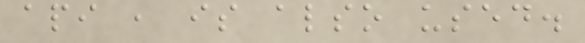api , is also used.
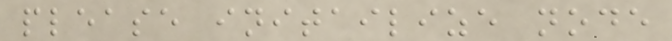please initailize node
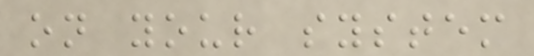on your system
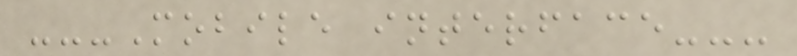---Mobile interface---
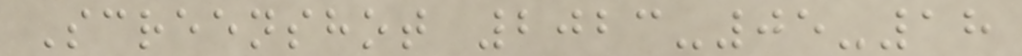Screenshot 2023-05-18
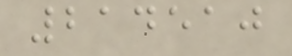214510
